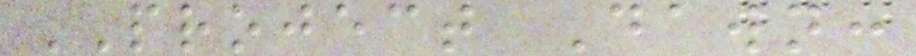PROJECT Dawn:
